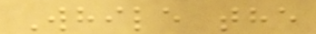While the
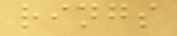rings
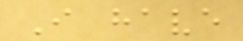I have
